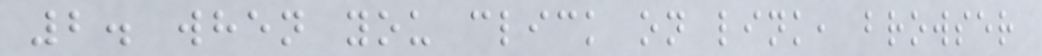2. when you click on link, browser
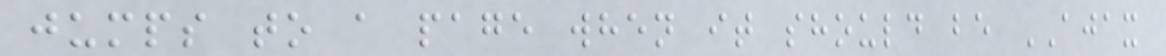jumps to a page when it should be AJAX
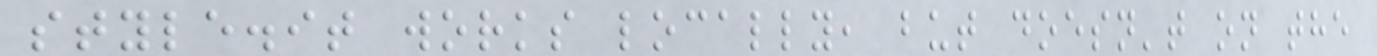style.it works locally, but doesn't on the
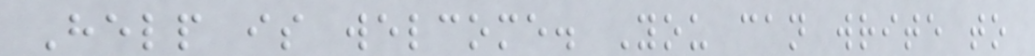Help is welcome. You can write to
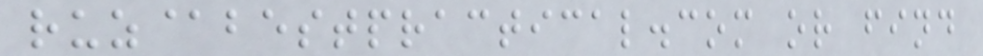ruz@bestpractical.com or find
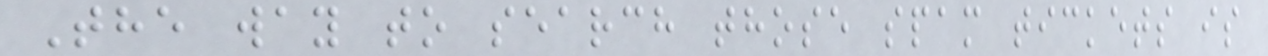The way to search those spam tickets is
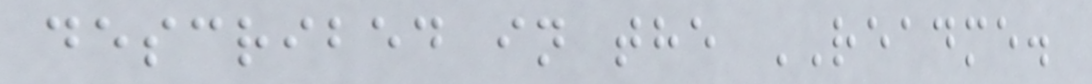described in the README.
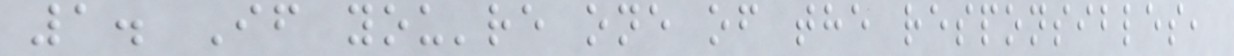1. If you're one of the responsibles,
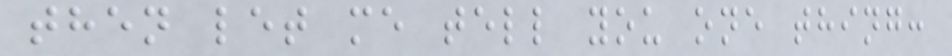then let me tell you one thing:
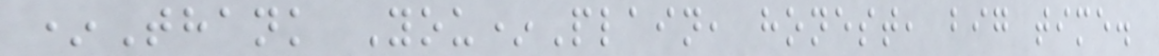*Thank You*Plain, honest, big time.
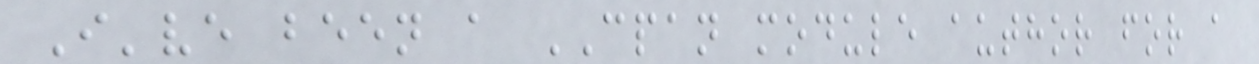I've been a CPAN module author for a
